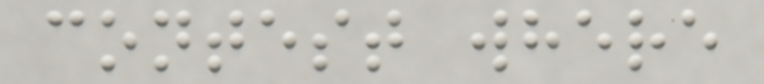contest where
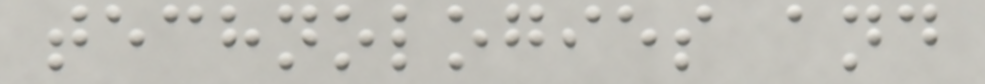technologies and
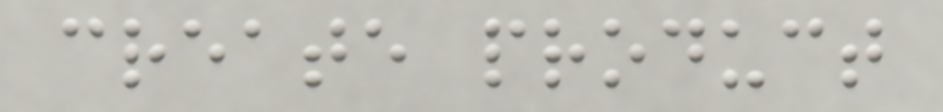create product
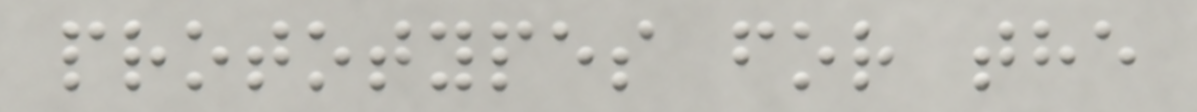prototypes for the
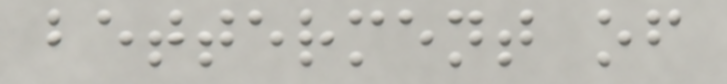betterment of
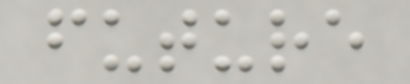future
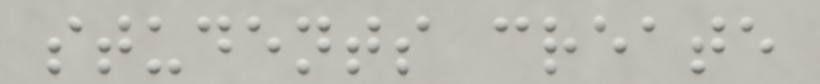students create
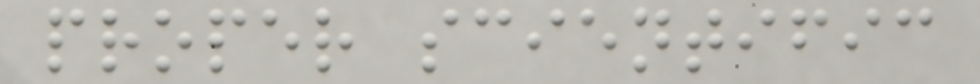proper scientific
